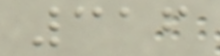316
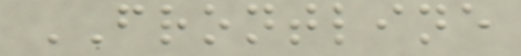FRONTLINE
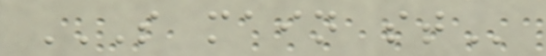S MAIN ST
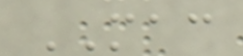MAC
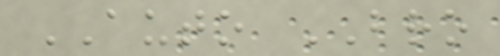AUTO BRO
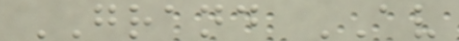GRAND AV
